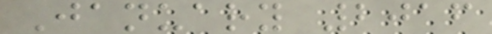January 2016
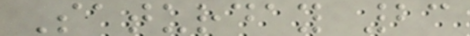Saturday 23
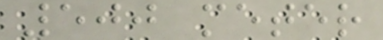500 meter
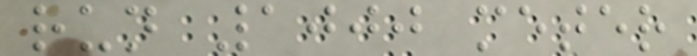run 1000 meter
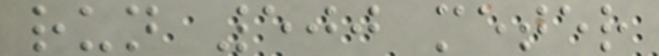run 500 meter
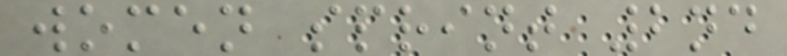women sprint 2nd
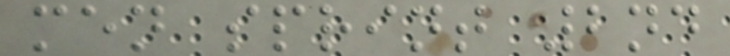men sprint 2nd
